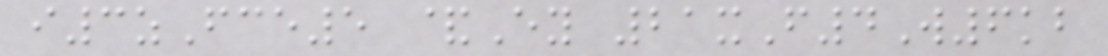i3zFce5 &Ey 21xF4W6kb
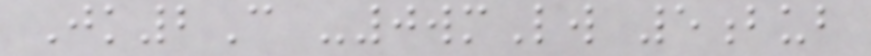Jk2C -0wmLw 5bub
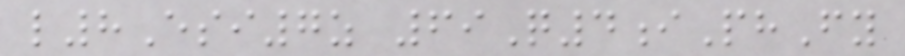l8Esi7z 69Q4iPhFy
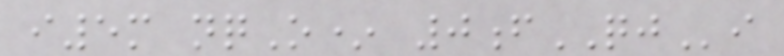i5m nqO* 0fQJi
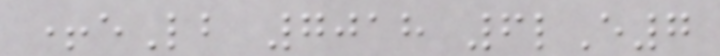+eLb 7018 6lE7
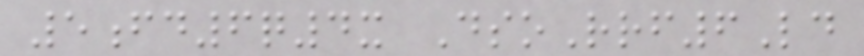5fd6q4x DsoRrf6Ld
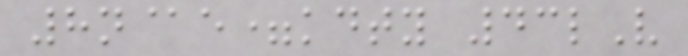8n@e=kdty 43lV
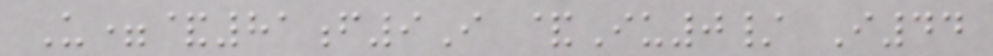U=&81f9I &Iu0/ I44
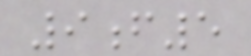9f5
